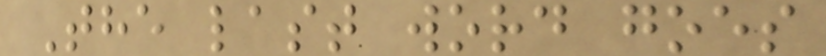The last word goes
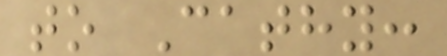to Cathy:
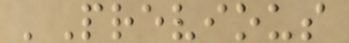'Previous
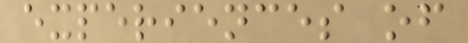experiences of
